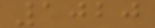1020
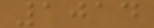1014
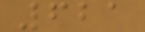621
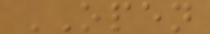OPEN
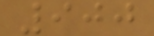900
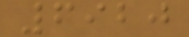6920
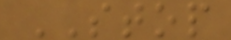STOP
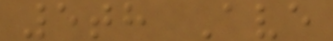5th Ave
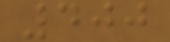400
